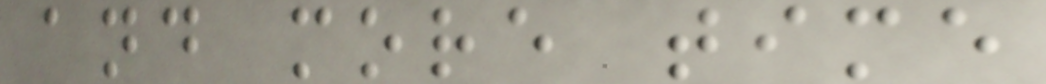and more time
